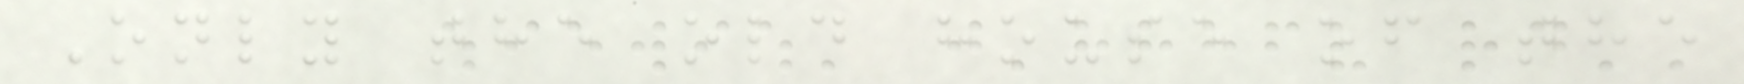Only the old house of the
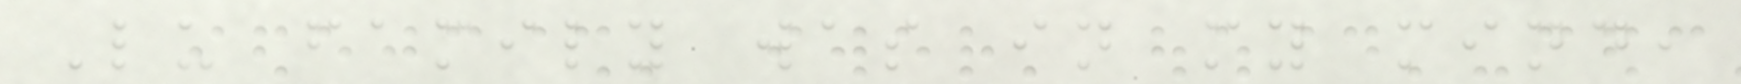Lu family was in my mind,
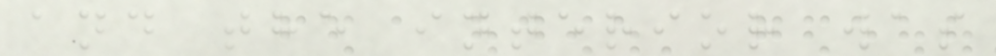and the interior was
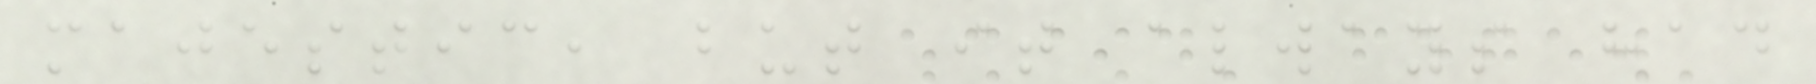majestic, but it always had
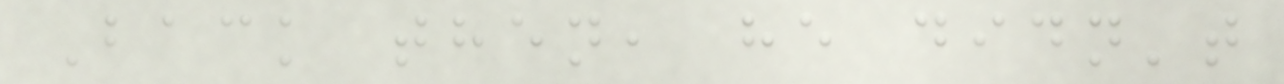Back then, he didn't
